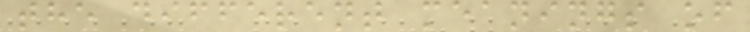the different meanings of
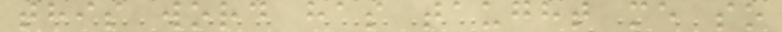this word has taught me so
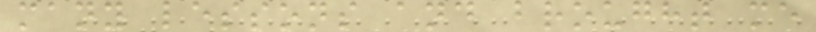many lessons and brought me
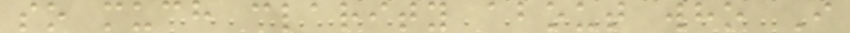so much clarity about who I
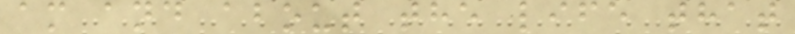am and about the life that
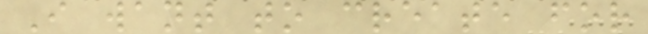I want to create for
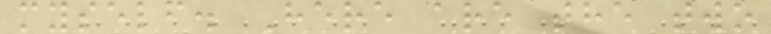myself. Here are the two
